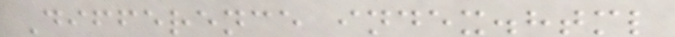Difference index.html
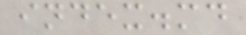index.md
